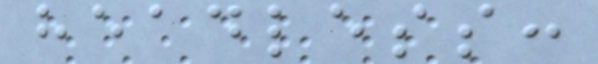headless:
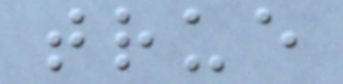true
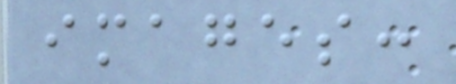images:
